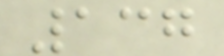137
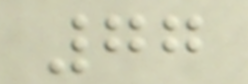77
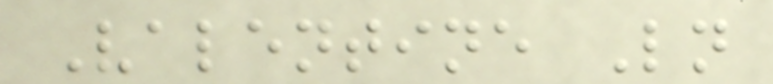Valentine Ln
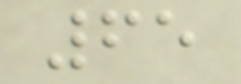65
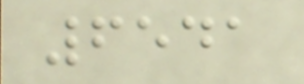6541
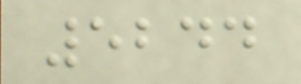5244
